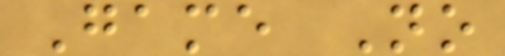Game No
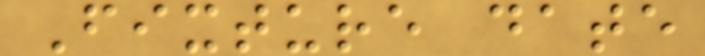Fixture date
